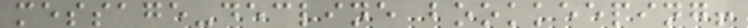message-decline bookkeeping!
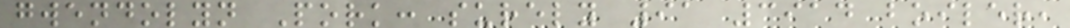gwendolyn Pork: surely 91 3914 boiler,
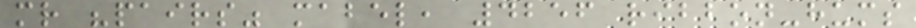mr "pairs" mabel, 4256 ribbon-hums
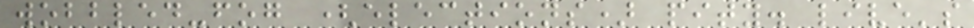wobbled-fog (elections) pity. live's
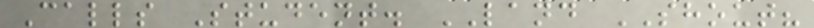Calls Student. LAND SHOUT?
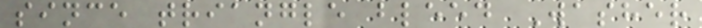since triangle bleed Washer
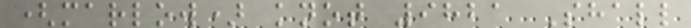(marlow) knot 9821 Shall
